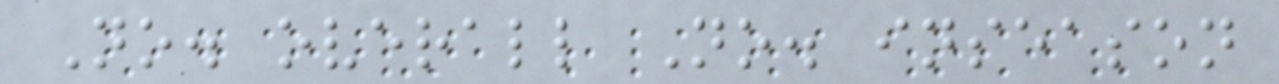No. overall No. inseason
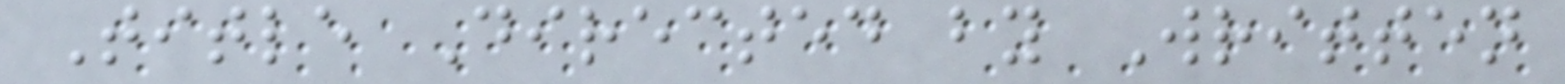Title Directed by Written
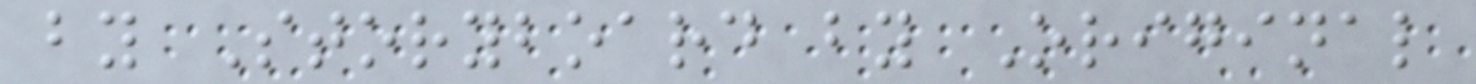by Storyboard by Original
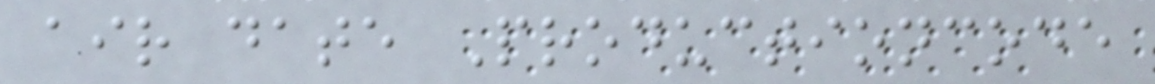air date Productioncode
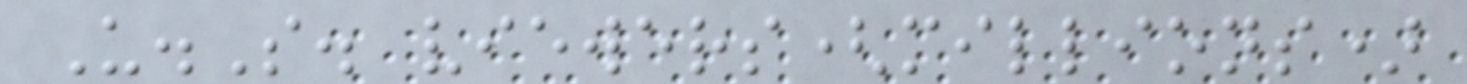U.S. viewers(millions)
